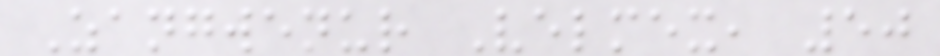Zangwenur Velmex, 50
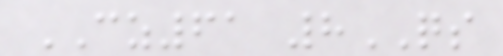CZ61 8QS
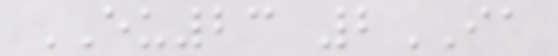EU23 2IA
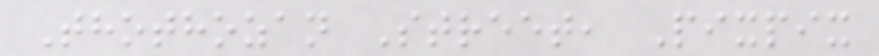Thothozan Street, Pixpix
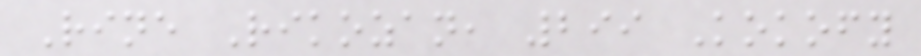Rine Rikozan, 299 Kokofy
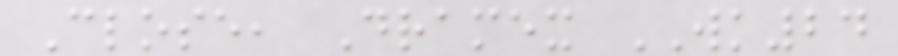Close, Dramex WK24
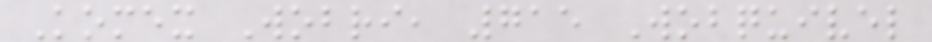Komex Wobri, 715 Wobquivel
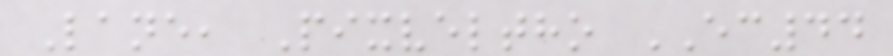Lane, Pixveltho EC44
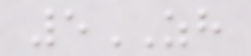5ZH
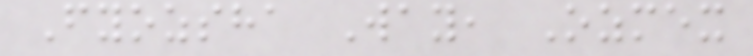Fyozsha Way, Ozmex
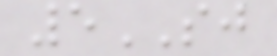5SJ
